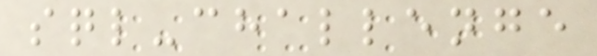sql-challenge
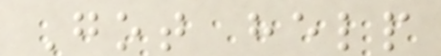Got help
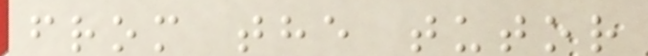from the tutor
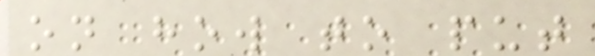on how to put
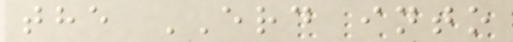the ERD into
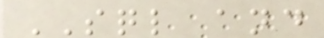SQL and
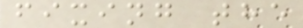fixing the
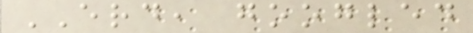ERD, googled
